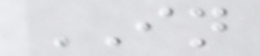IN
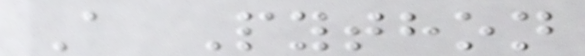A Python
